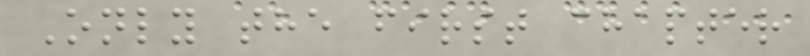Only the first chapter
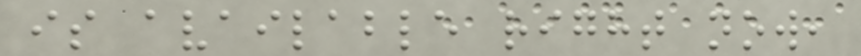is available right now,
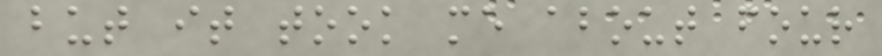but it took me about four
